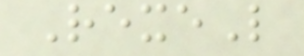RexeL
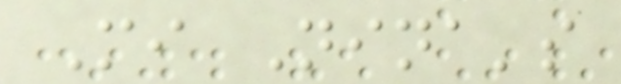Mi Nina's
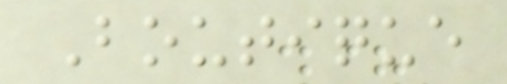Boutique
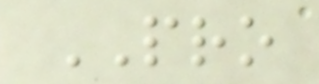PRO
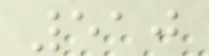510
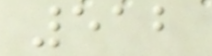512
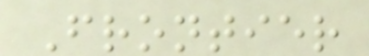Frontier
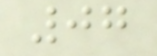07
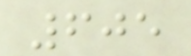605
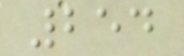254
